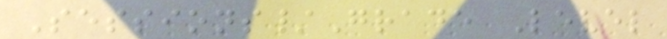Sessions/Grade Level
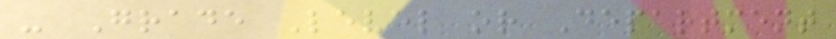- Grade Level or Department
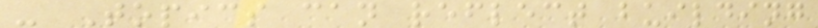- Topics can reflect building
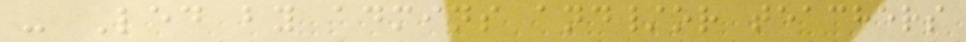- Led by admins and/or teachers
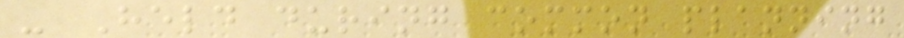- Held during common planning
